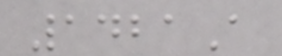1421A
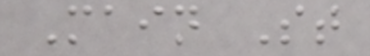Main St
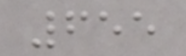655
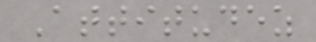Attitudez
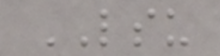LSU
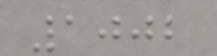1002
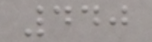440
